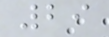29
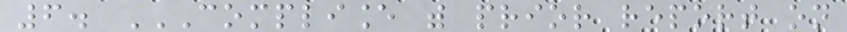6. COMPLIANCE WITH PRIOR REPORT ON
